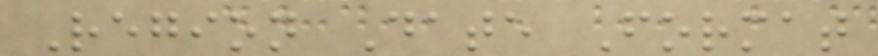Region Date Format
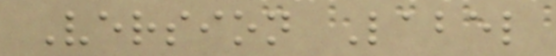Version Label
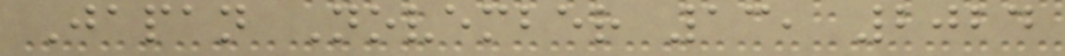Japan November 13, 2024
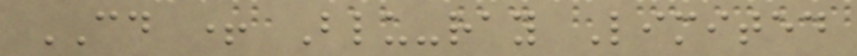CD + Blu-ray Limited
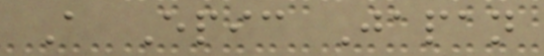A Epic Japan
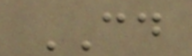CD
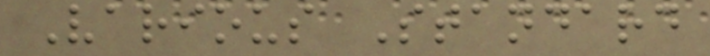Various Standard
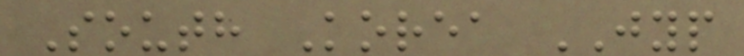South Korea JYP
